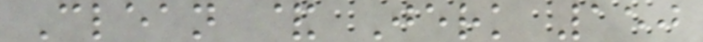Clean & Jerk 150
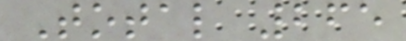Total 265
